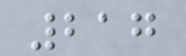217
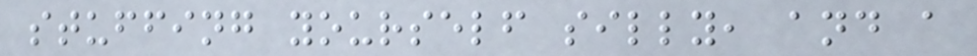stuffing yourself silly, and a
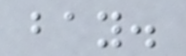bay.
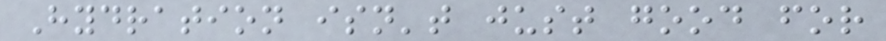Hydration isn't just good for
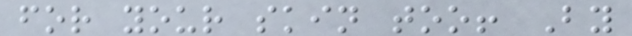for your skin too! By
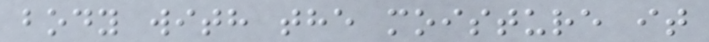body with the moisture it
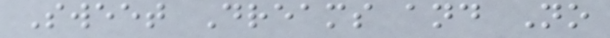Sweet Dreams and No
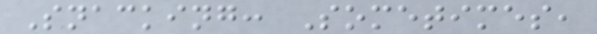Snacking: Sometimes,
